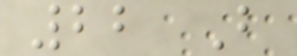22 B
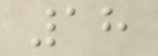18
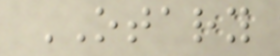OTARY
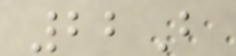22B
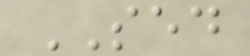SED
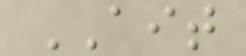AIT
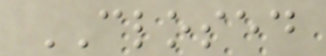CLOSED
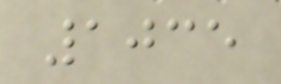1035
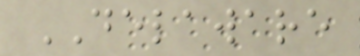DELAWARE
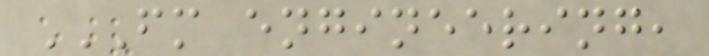FM ENGINEERING,
